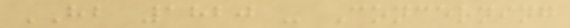HB 1820 - Concerning
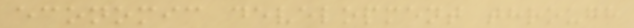economic development through
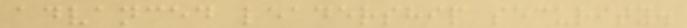advanced leadership security.
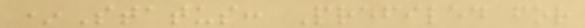*Status: Prefiled for
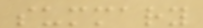summary
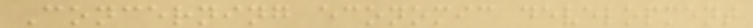Concerning economic development
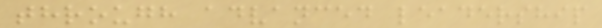through advanced leadership
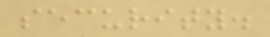security.
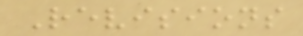Revisions
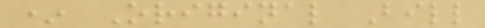* Original Bill
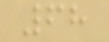68
